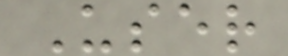User
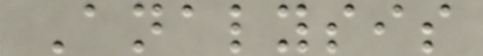Analysis
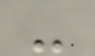-
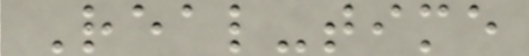Real-time
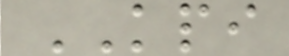KPI
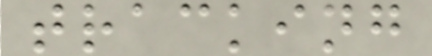tracking
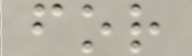for
